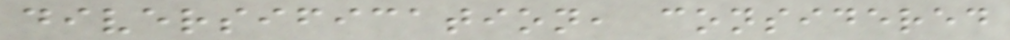diversification, considered
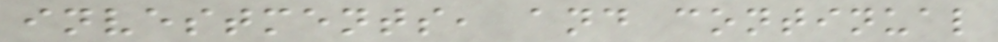investments, and continual
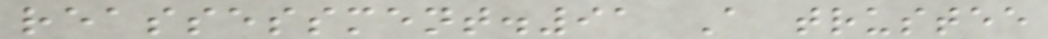reassessment.91 A trustee
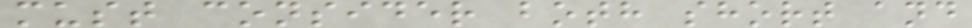must consider both short and
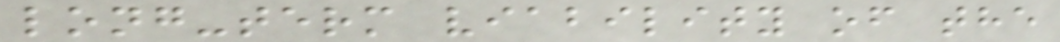long-term viability of the
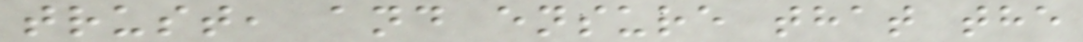trust, and ensure that the
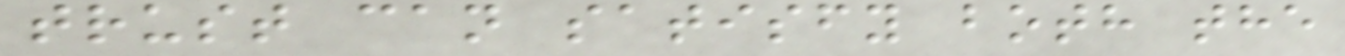trust can satisfy both the
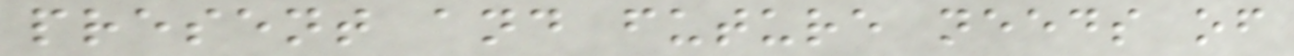present and future needs of
